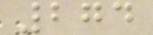274
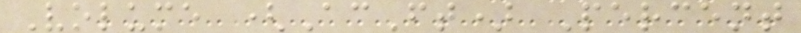Volume (AcFt) Percent
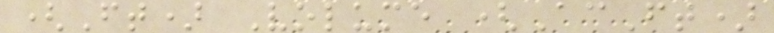(Ft) Volume (AcFt)
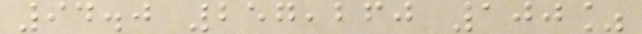94.0 257,260 100%
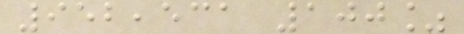952,531 100%
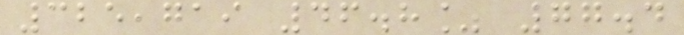325,719 46.8% 77.4
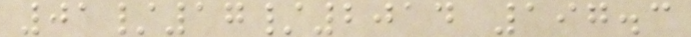01/17/2014 197.3
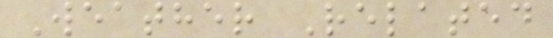Weather Related
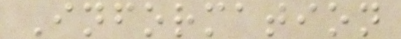Information
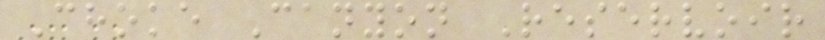Choke Canyon Reservoir
